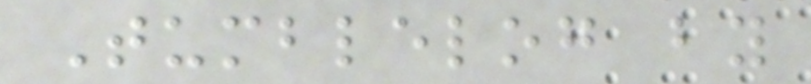Tumblelog by
